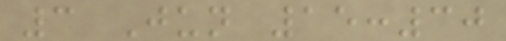3 Jun 15:30
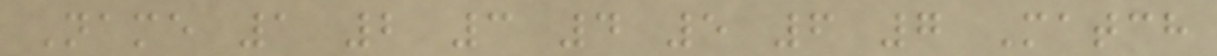Name 1 2 3 4 5 6 7 Match
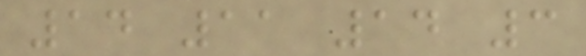14 11 14 3
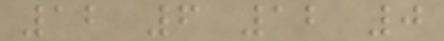12 6 12 0
